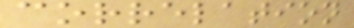correlation
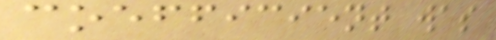coefficient was
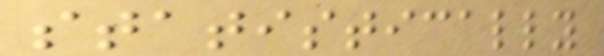statistically
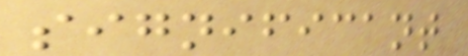significant
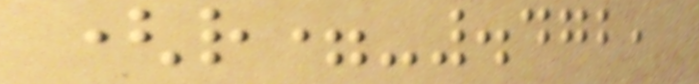(r=-.472,
